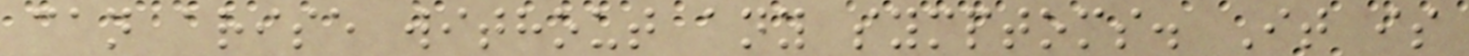can arise without any symptoms. It is
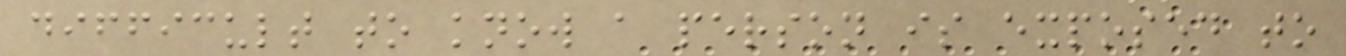difficult to know a person is exposed to
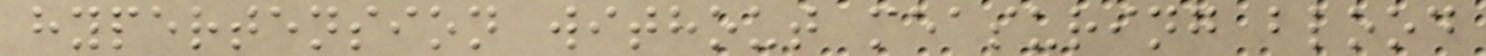hypertension without measuring blood
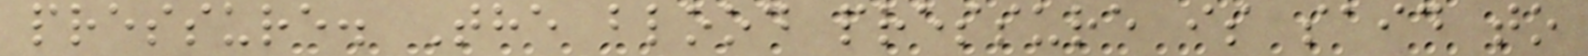pressure. The blood pressure is said to
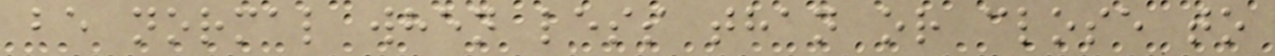be normal when less than or close to
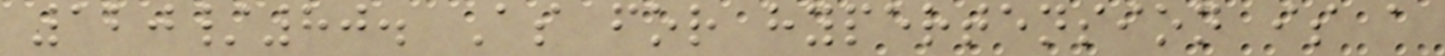120/80. As for hypertension is a
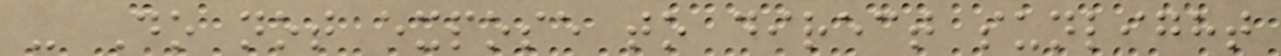- Do not expose to direct sunlight
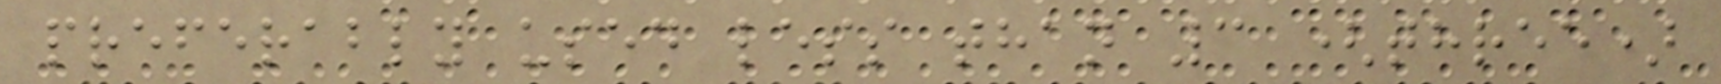preferably used less than 3 (three)
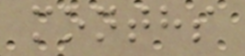months
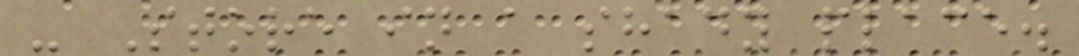- Store in a shady place.
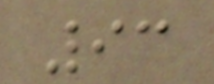93
